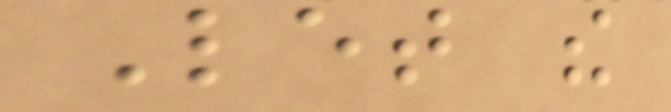Let the
